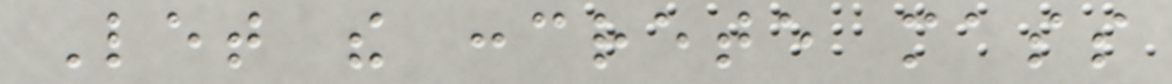Let the concrete mass
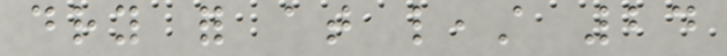dry for at least 24
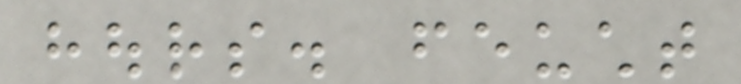hours. feucht
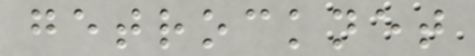getrocknet
